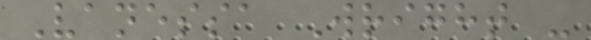Vanessa Wright -
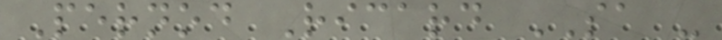Pernod Ricard SA -
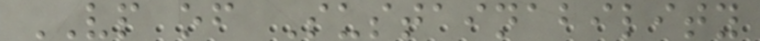VP of Sustainability
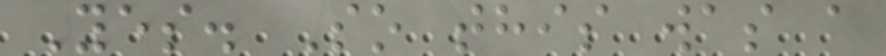Yes. So this was a
